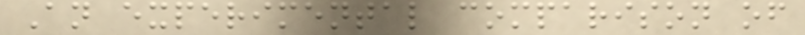An experimental comparison of
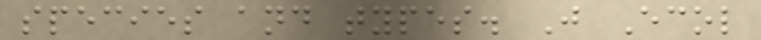species and types. J Ecol
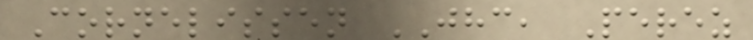Cornelissen JHC, Perez
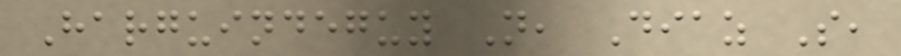Harguindeguy N, Diaz S,
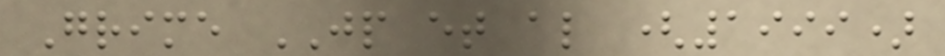Grime JP et al (1999)
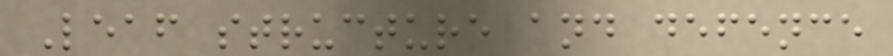Leaf structure and defence
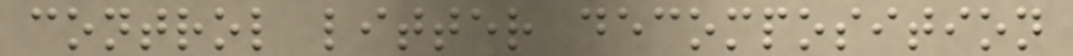control litter decomposition
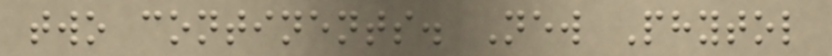two continents. New Phytol
